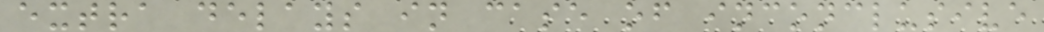extra delays in case of inconclusive
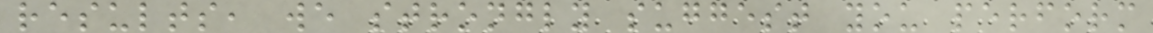results, we strongly suggest you perform
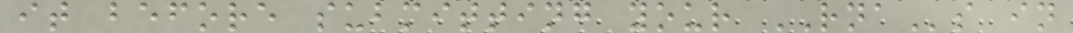it before submitting your RNAs in
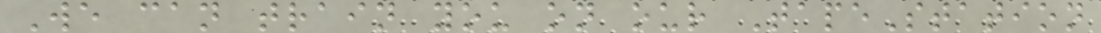We can train you on our TapeStation
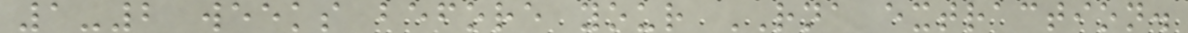1-2 weeks before your RNA extraction.
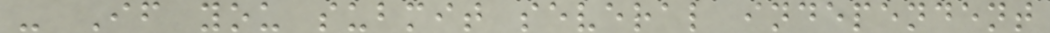- If you submit several independent
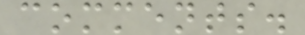comments.
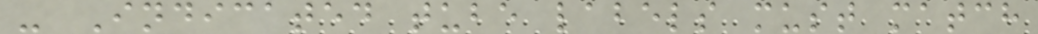- Indicated tube labels must match
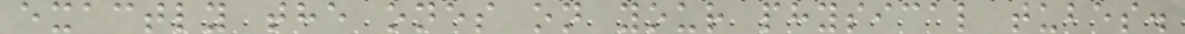exactly the ones on your physical tubes.
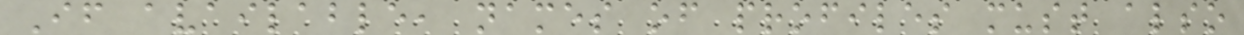If available, names of profiles must also
